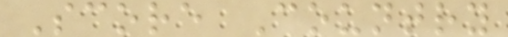Score Country
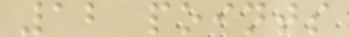12 points
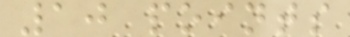10 points
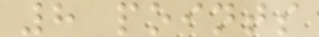8 points
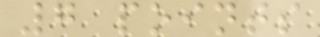7 points
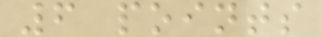6 points
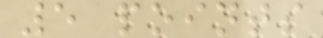5 points
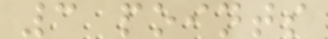3 points
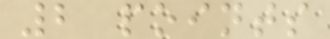2 points
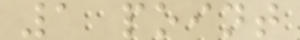1 point
